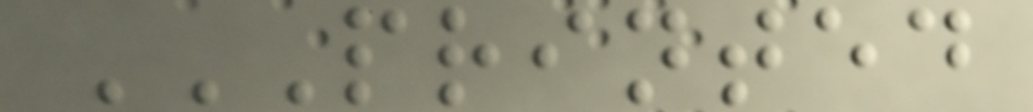PRINTED
